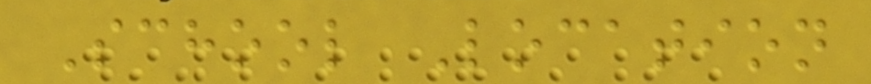School Location
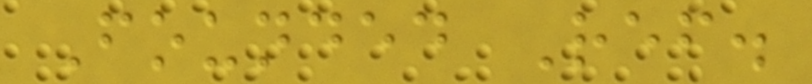Founded Ref.
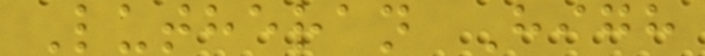Lutheran High
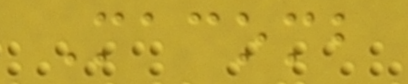Macomb
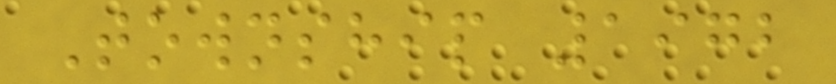Township 1972
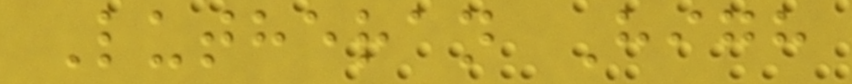Lutheran High
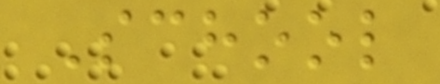School
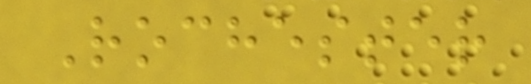Rochester
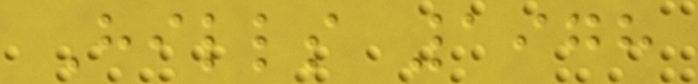Hills 1978
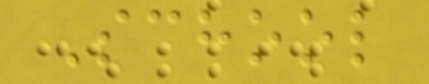School
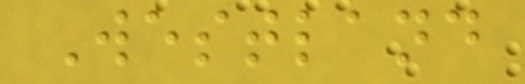Westland
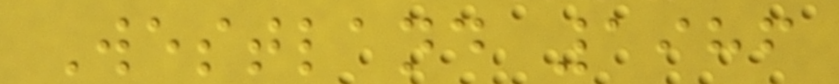Westland 1986
